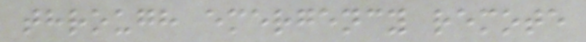through emergency remote
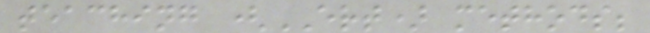teaching (ERT) methods;
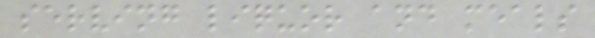serving liquor and meals
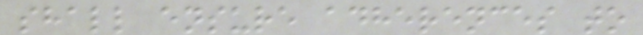shall ensure adherences to
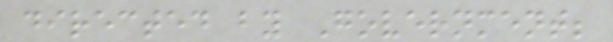directed by Government;
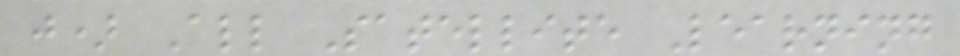j) All Satellite Learning
